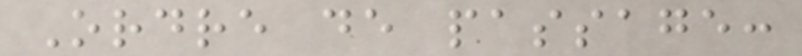Ordre de passage:
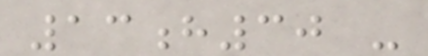13h30 -
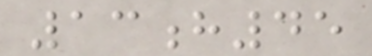13h45
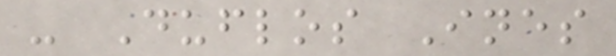- Duflos Ines
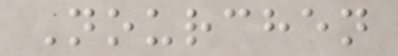Nourchen
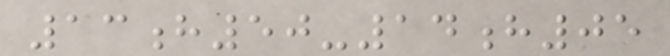13h50-14h05
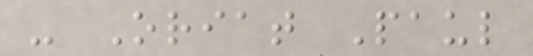- Oriat Paul
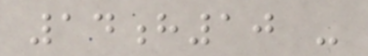14h10 -
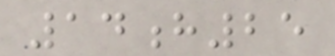14h25
